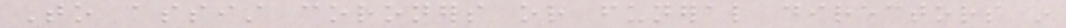To assist coroners or funeral directors in
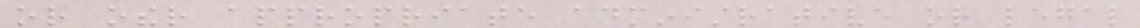or other appropriate administrative or legal
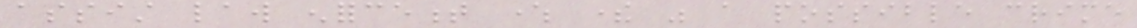assist law enforcement where there was a possible crime
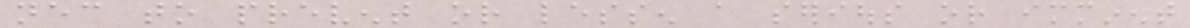necessary to prevent or lessen a serious or imminent
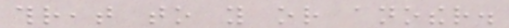threat to you or another.
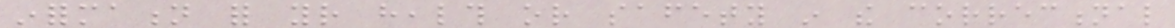information for your health or safety in the correctional
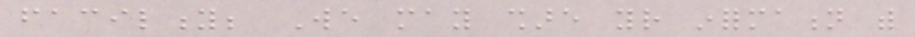facility; We may share your information with
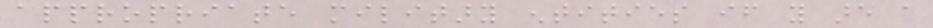appropriate military entities if you are a
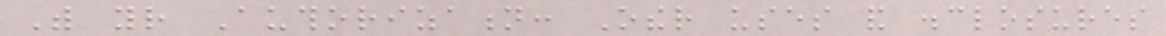With your Authorization: Other uses and disclosures
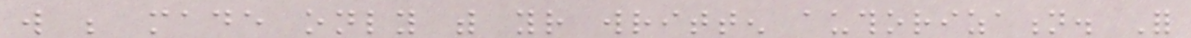will be made only with your written authorization. For
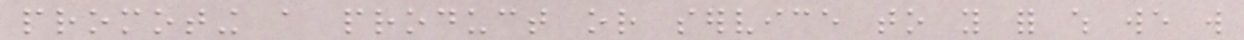promoting a product or service to you for which we will
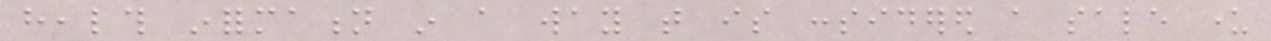health information in a way that is considered a sale under
